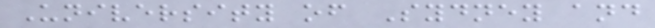University of Sydney and
